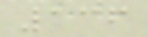136
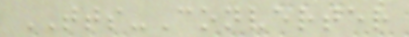TTS-Converter
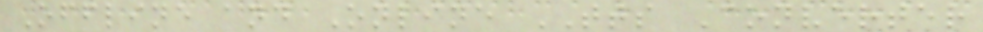Offline and Online TTS Converter
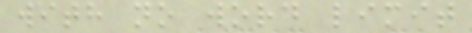with no word limit
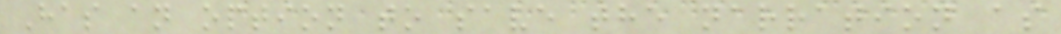Has an option to save the narration as
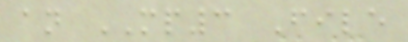an MP3 File
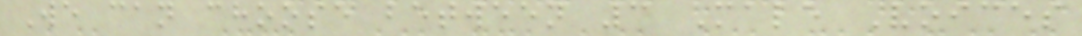We can choose between 3 Male Voices
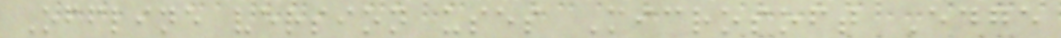Offline version uses Microsoft Edge
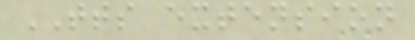TTS extension
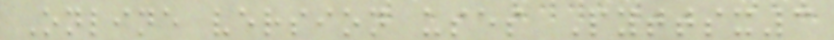Online version uses Pyttsx3
